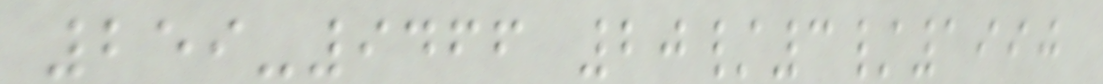259-9466 20/3/1990
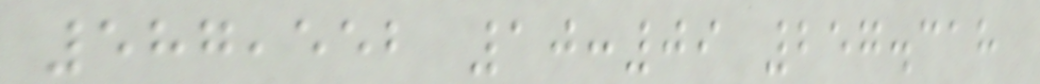587,552 10:09 257.318
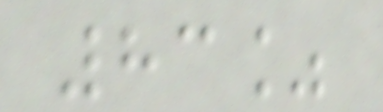83%
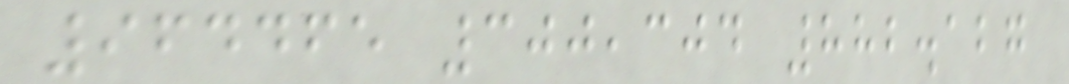964465 300,304 882.127
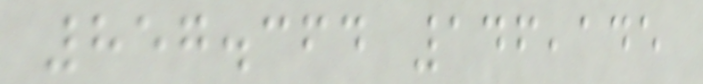857.364 146,145
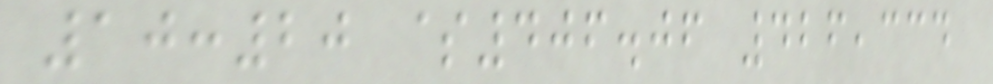10:20 $406.06 426,334
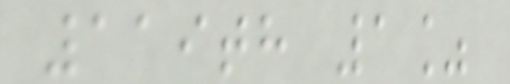119th 1%
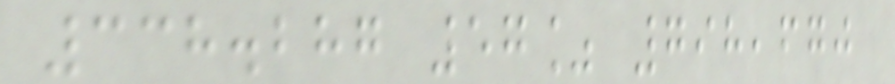338.287 57% 798,670
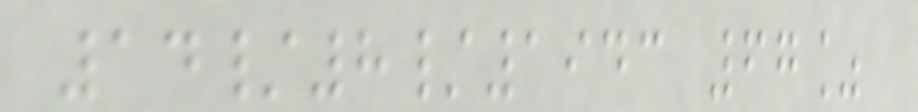14/8/1943 67%
